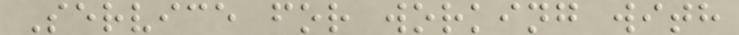Service for working with
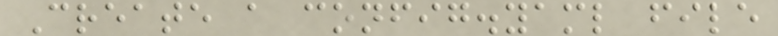Create a config.yaml file
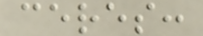ceres:
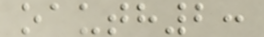oauth2:
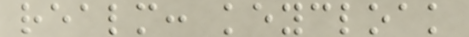realm: keycloak
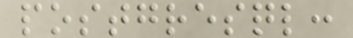postgresql:
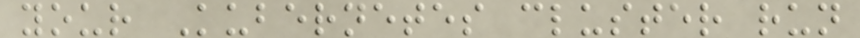your Kubernetes cluster run
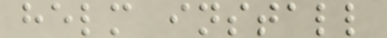helm install
